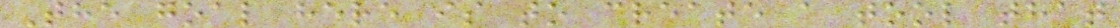The goal here is to create a tool that
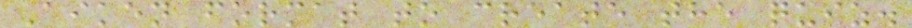Aiken format to create the quiz.
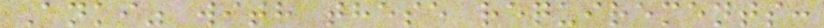Anki" with these requirements:
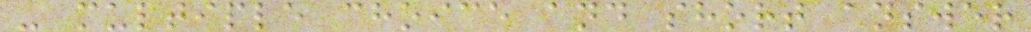- multiple choice and short answer
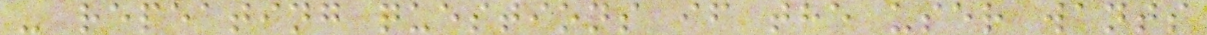- repeating questions if the user wants
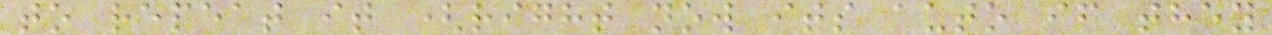to repeat it (right now its auto if they
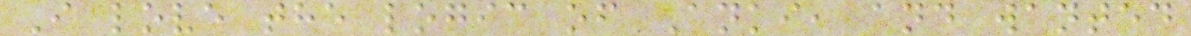I love the logic of Anki, and wanted
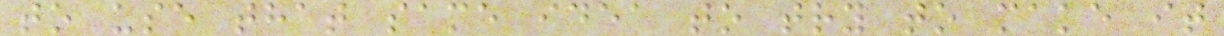to use that same idea to try to make it
